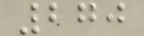270
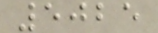5025
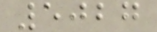5027
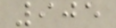905
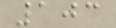103
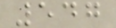547
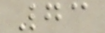73
